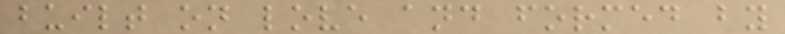built on love and formed by
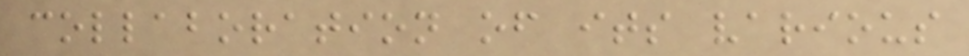collaboration of its various
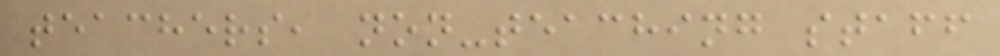teachers, non-teaching staff
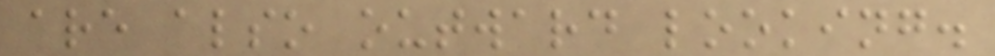are also outward looking.
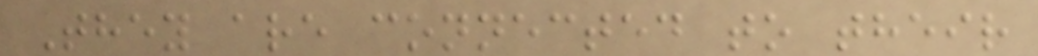They are connected to their
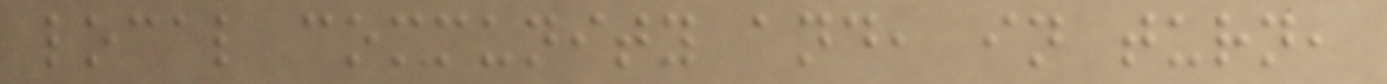local community and, in turn,
